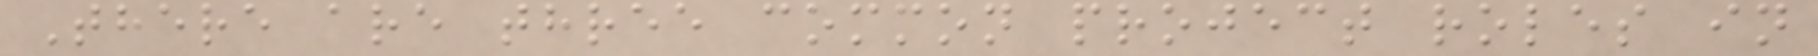There are three common project roles in
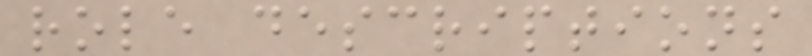role descriptions
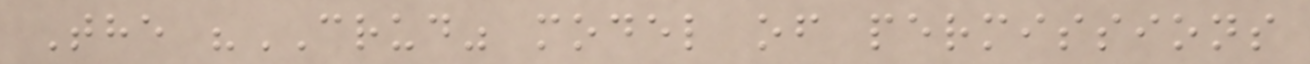The "CRUD" model of permissions
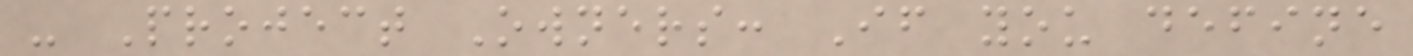- Project Owners: If you define
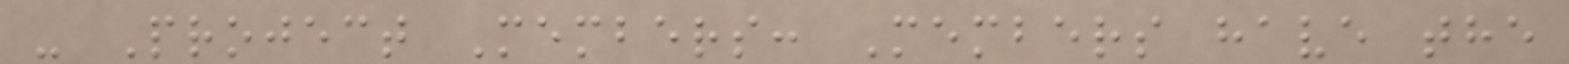- Project Members: Members have the
